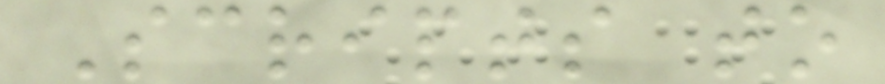Scripts to
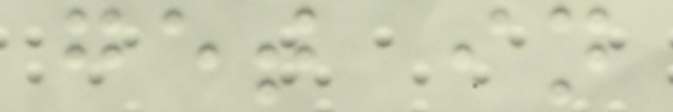get in
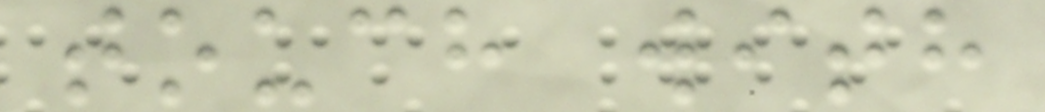touch with
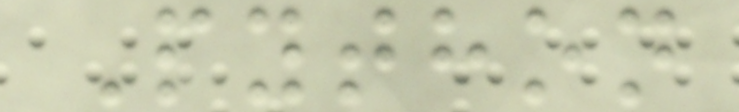Python
